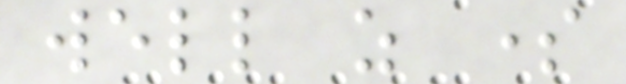well as some
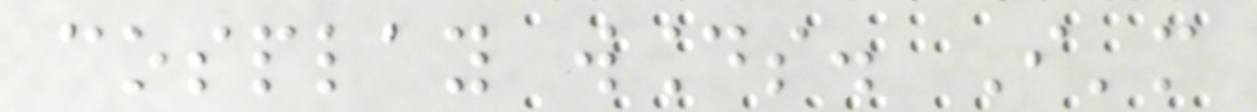cosplay wounds. I'm
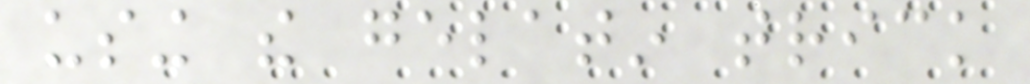using the gelatin trick
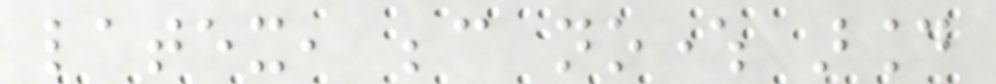latex, because nowhere around
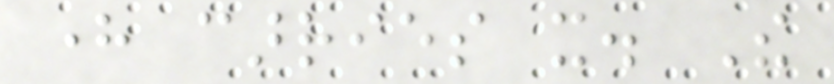here carries it. The
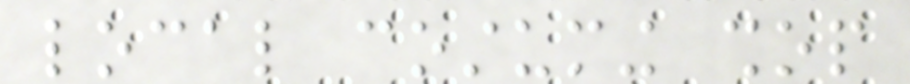local costuming shop
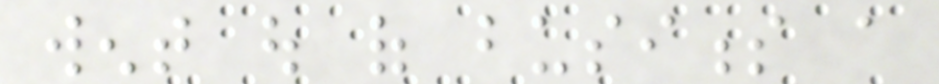went out of business a
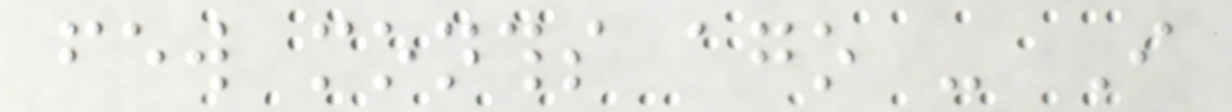few months ago - I
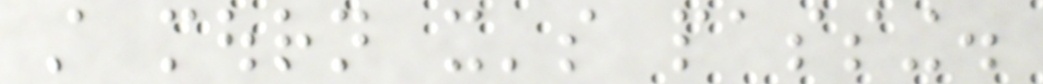still mourn it's passing.
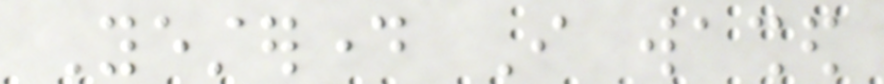Yesterday I washed
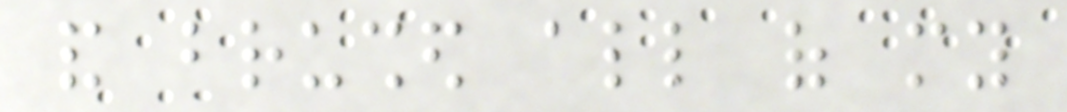and brushed all of my
